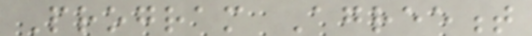Program Agreement
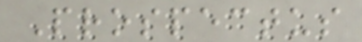Prospectus
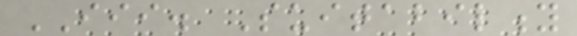III. Suitability
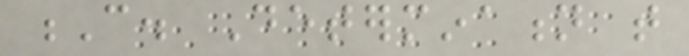C. Determination that
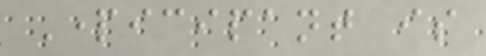Participant is
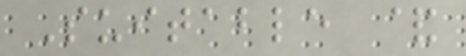Suitable &
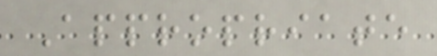Appropriate
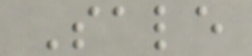Sale
